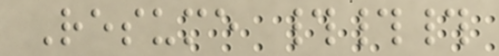Resume ###
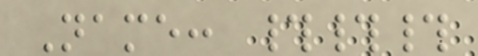Name: ###
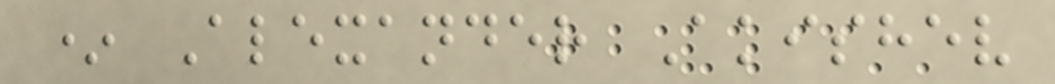* Alexander Akishev
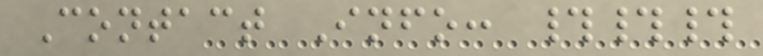Contact Info: ###
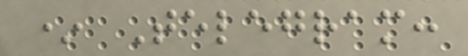* Telegram:
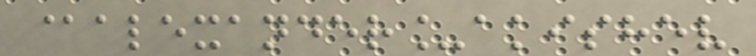@alexander_akishev
